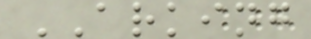ARKING
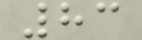83
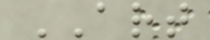ART
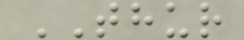THUR
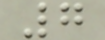7
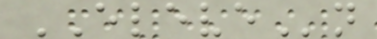ELEVEn
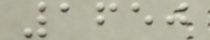1650
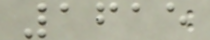1615
